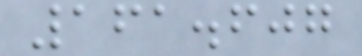161.607
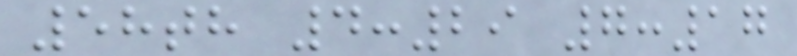58th 4:29 7:17
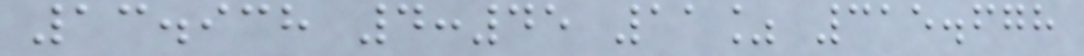13.938 4:45 11% 315.678
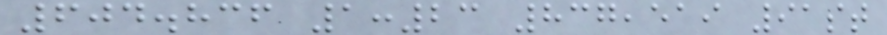604.836 1:23 837,519 91st
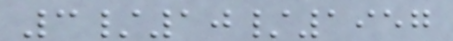3/10/1957
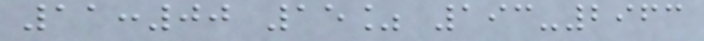11:00 15% 193-2963
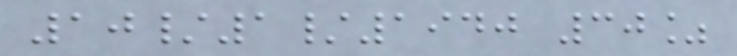10/1/1940 30%
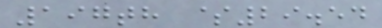197th $29.54
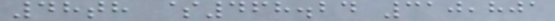48th $468.24 310,801
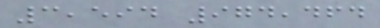3,594 974,464
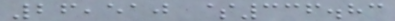26,510 $336.83
